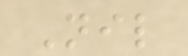Nil
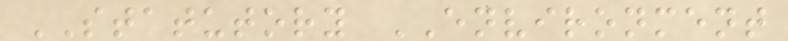STATUTORY ENVIRONMENT
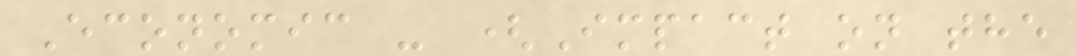Economic - (Impact on the
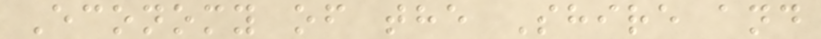Economy of the Shire and
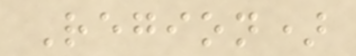Region)
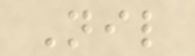Nil
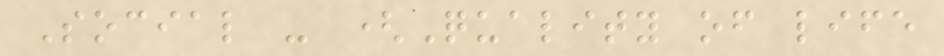Social - (Quality of life
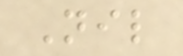Nil
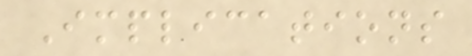Implications
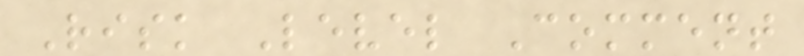Risk Level Comment
